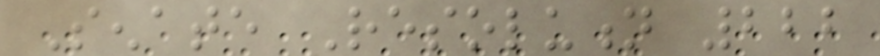Senate Resolution 222
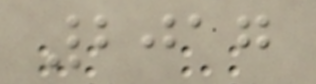2017
